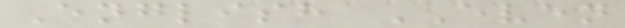English EVEN
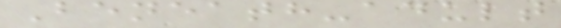Beneath-adult
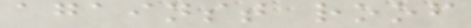against roof
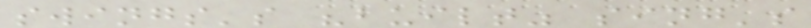swings's "built" sing's
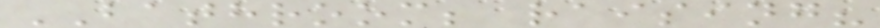BATHROOM; raising?
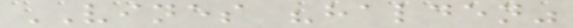VINES "halden"
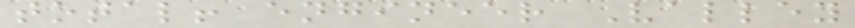total! engineer Valley
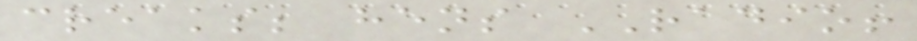creaks; hens RADIO!
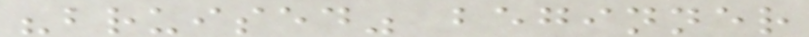"bruised" beginner
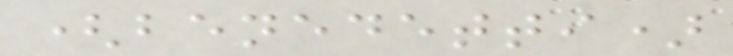(benedetti)
